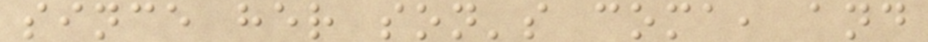since her son's coma, and
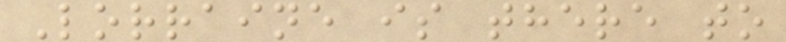Lorraine is there to
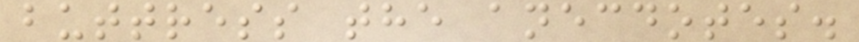buttress the anecdotes.
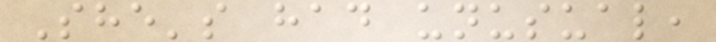She's had unusual,
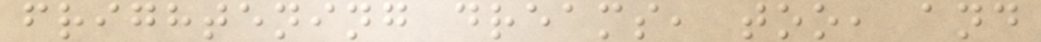frightening dreams, too, and
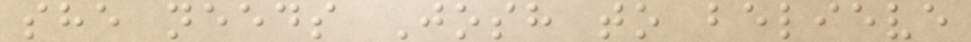she needs Josh to believe
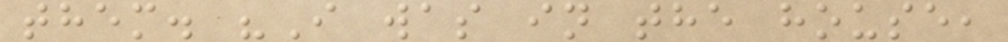them. "I was in the house,
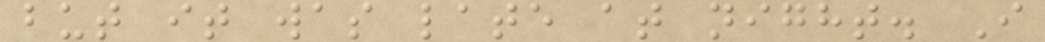but it was late at night. I
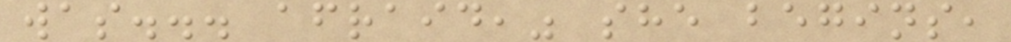was... afraid," she begins,
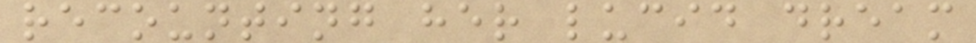recounting her lucid dream
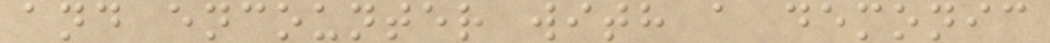and encounter with a demonic
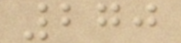270
